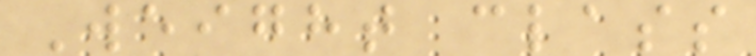Weight class
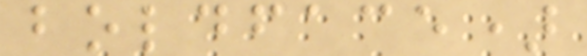boldface)
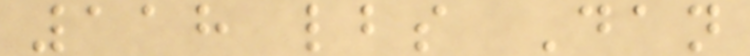118 lbs Dan
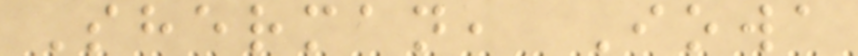Sherman, Iowa
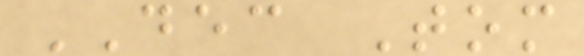DEC Tom
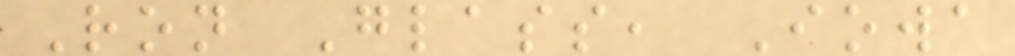Ron Glass, Iowa
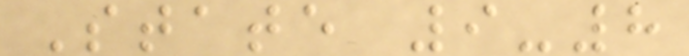State 9-8
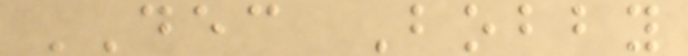DEC Bobby
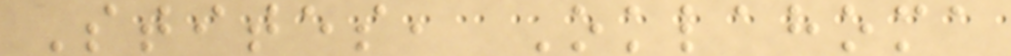Stites, Oklahoma
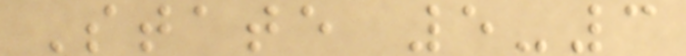State 5-3
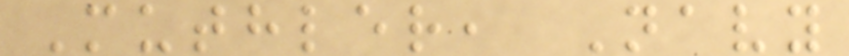Muthler, Navy
